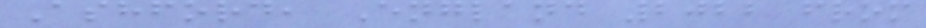Ashford, England 2022 from
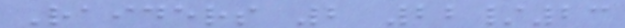Raiders 2 22/23
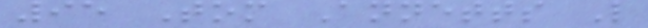95 Tom Annetts L
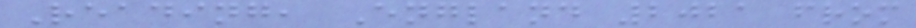Reading, England 2021 from
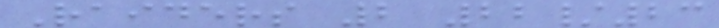Raiders 2 22/23
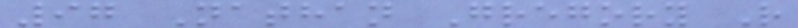97 Nathan Gregory R
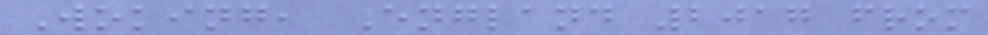Woking, England 2017 from
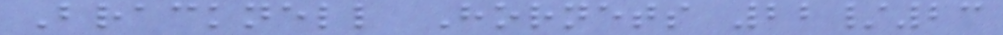Bracknell Hornets 22/23
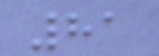81
